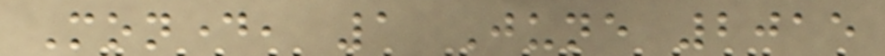Monday, 1 June 2015
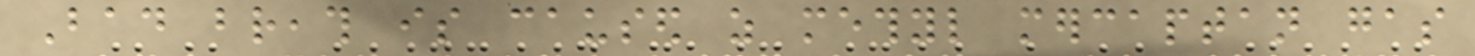Bad breath is caused as methyl mercaptan gas
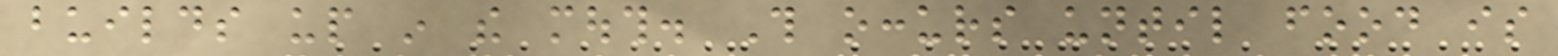builds up in the mouth. This occurs until food is
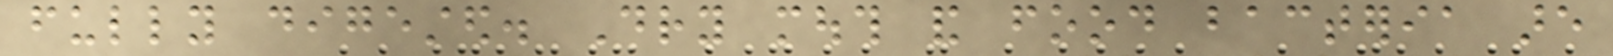fully digested. Dry mouth and food bacteria are
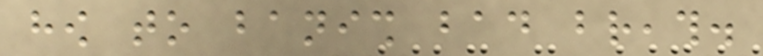how to banish bad breath.
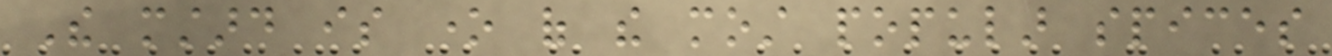The mustard is one of the most popular spices
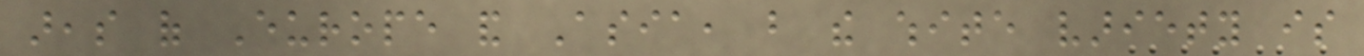areas of Europe and Asia, but the white variety is
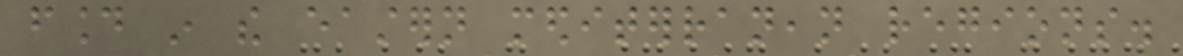found in the eastern mediterranean regions.
